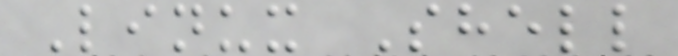Linux Shell
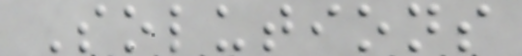Solutions
